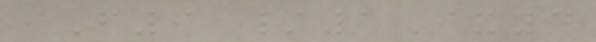iF9 /1Ix4
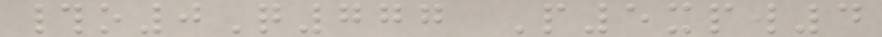#o0Q777 P5xpw4
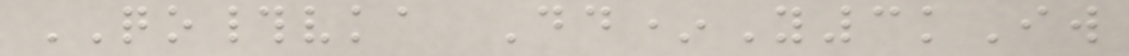QO#vka Dd*Y3kIw
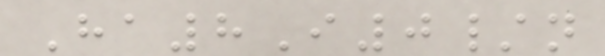Ha8I0/n
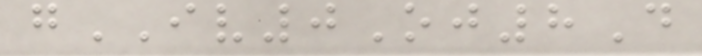gIV0Oj8D
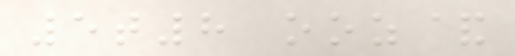5t8 ooz&
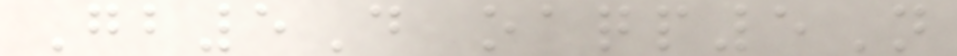Gb5D oaqp5N
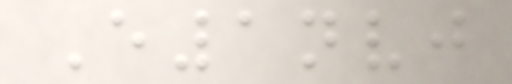E1nvj
